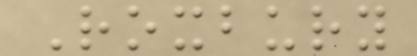Roxbury
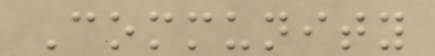Community
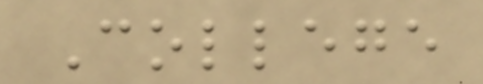College
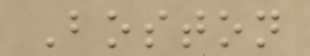Boston
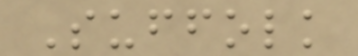Suffolk
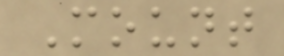Mount
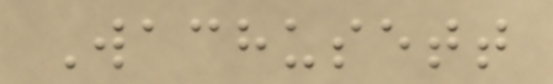Wachusett
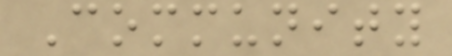Community
